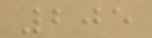205
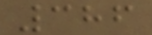386
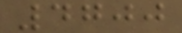4700
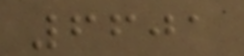6601
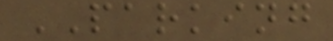PARKING
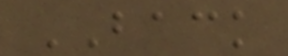BACK
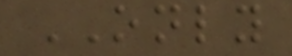ONLY
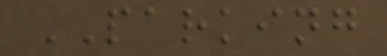PARKING
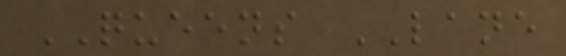QUEENS LANE
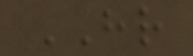HR
